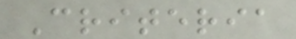Criteria
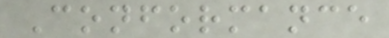Conformance
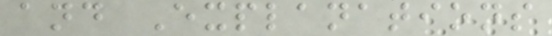and Explanations
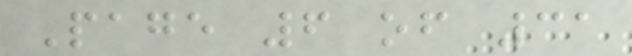Page 6 of 31
